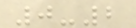0-2
